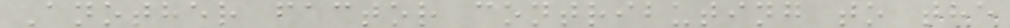Another factor contributing to the
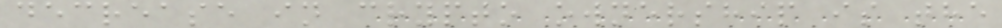decrease in crypto ownership is the
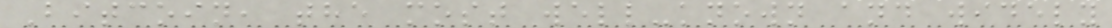Bitcoin, the most well-known and widely
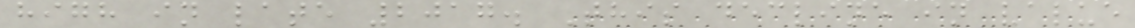high in late 2017. This decline in value
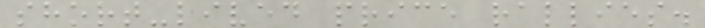short-lived price rallies.
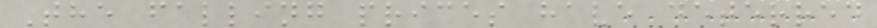The falling prices have deterred
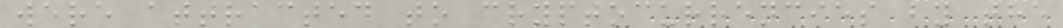were attracted to cryptocurrencies by the
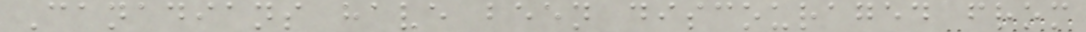Canadians have been discouraged from
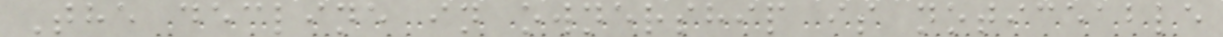The decline in ownership is noticeable
